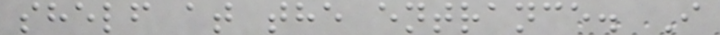shelf at the entrance. I
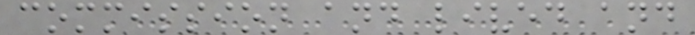commission and lived and
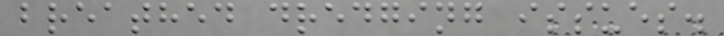breathed dredging issues.
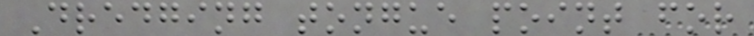Dredging tongue point for
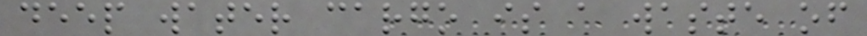deep water cargo is a waste of
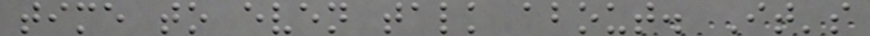time to even talk about. It's
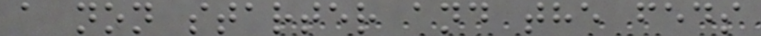a non starter and the feds
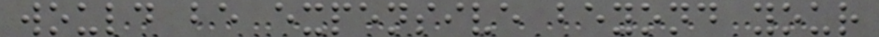would be expensive beyond your
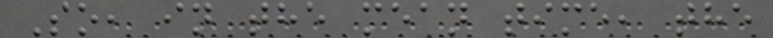So, in the mean time, the
